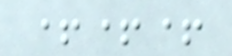+++
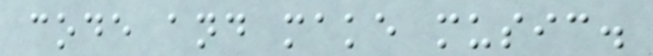code and make music.
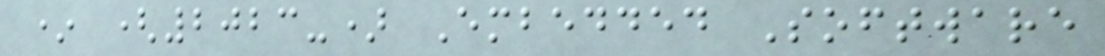* (2023-) Embedded Software
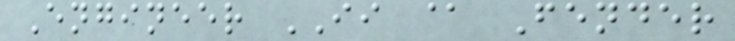Engineer II @ Fender
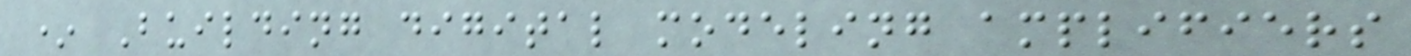* Building digital modeling amplifiers
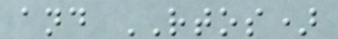and RTOS)
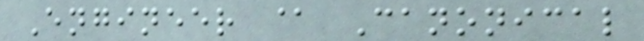Engineer @ Canonical
